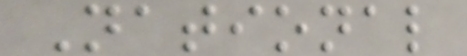National
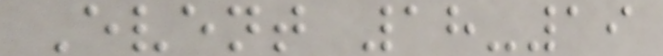Event 18-19
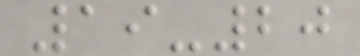19-20
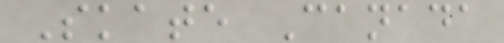Skate Canada
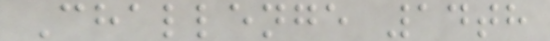Challenge 14th
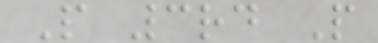P 3rd P
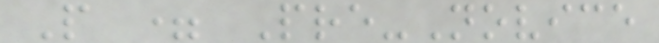P = Pre-Novice
